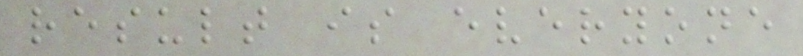result is everyone
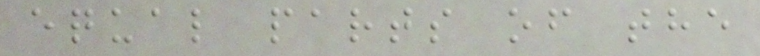equal parts of the
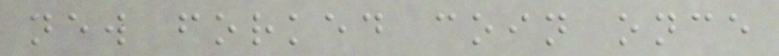new forked coin once
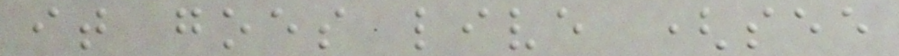it goes live (see
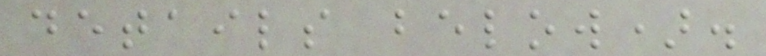details below).
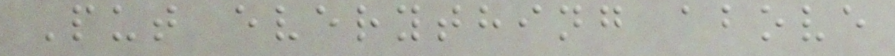Put everything above
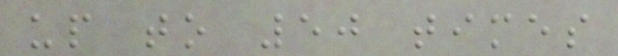up to 50 times
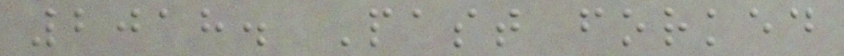2018. Past forked
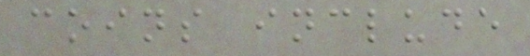coins include
